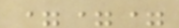===
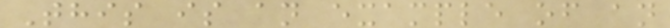This is an example of an
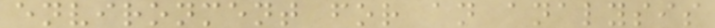environment for an analysis
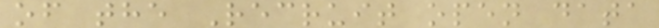of the Recruit open data
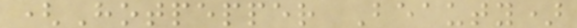(Hotpepper Beauty)
